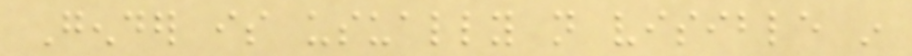Gender is usually not visible in
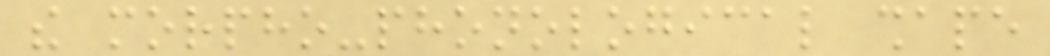the morpho-phonological shape
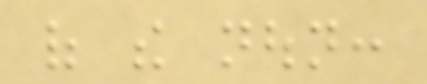of the noun:
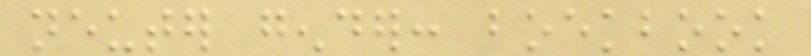neuter gender: boekbook
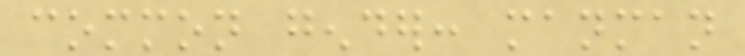common gender: manman
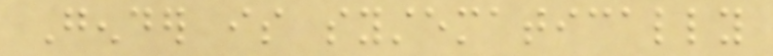Gender is systematically
